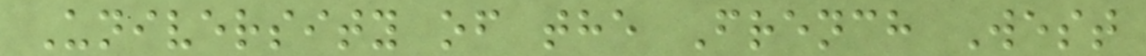University of the French West
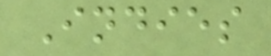Indies
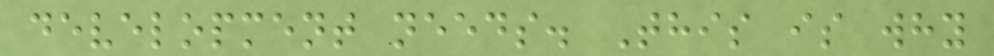development needs. This is why
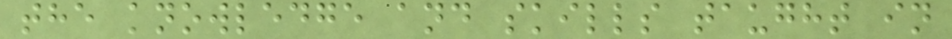the knowledge and skills taught in
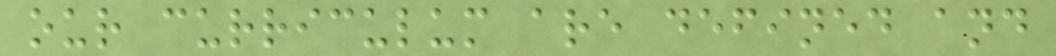our curriculum are defined and
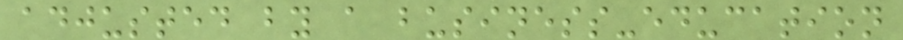adjusted by a business-education
